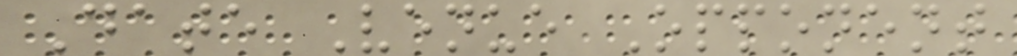Date Venue Opponent
